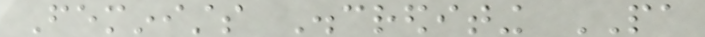Feminists Discrediting PA
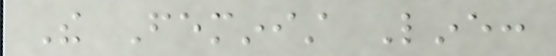The Feminist Line:
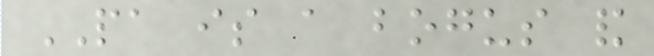PA is a bogus and
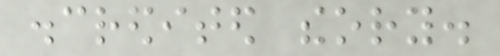discredited theory.
